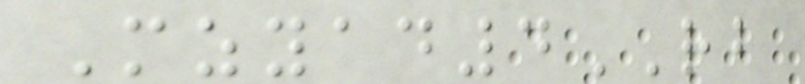Mzyad4RB
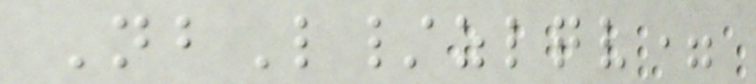NbL/zlqv=
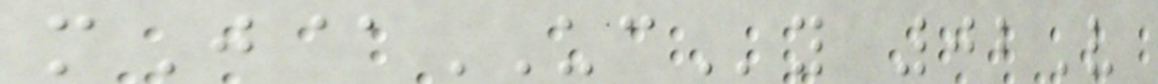mJ@UCy 02V
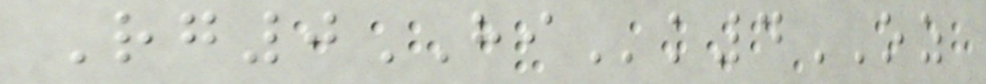Rg0HIk4OZ
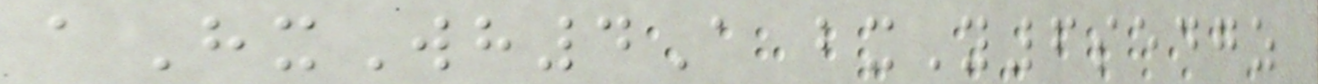aHxWh4A bxY6sedgz
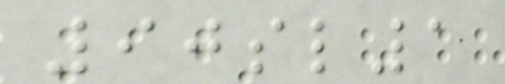90sl1
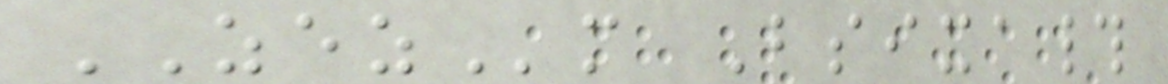ZEZm Bsixa#
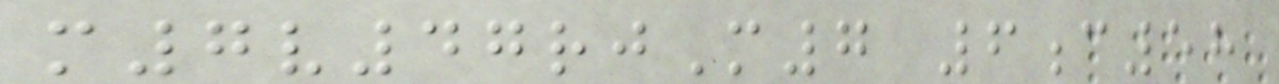m7v47rjM7 6c58
